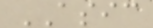ASIC
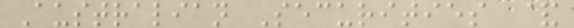Australian Securities &
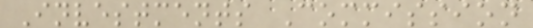Investments Commission
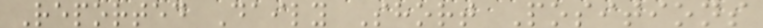Reported Daily Short Positions
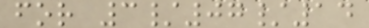for 3/07/14
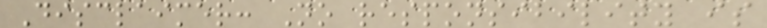Disclaimer: No responsibility is
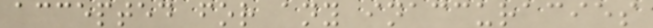accepted for any inaccuracies
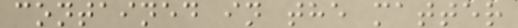contained in the matter
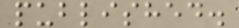published.
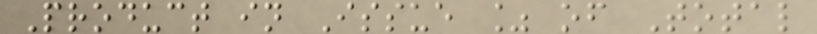Product in Issue % of Total
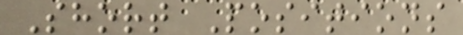Short Positions
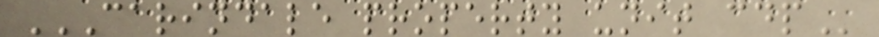CARINDALE PROPERTY UNIT CDP
